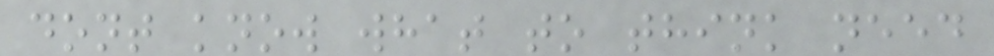dont know what to think need
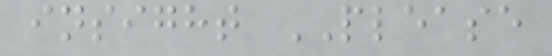insight PLEASE
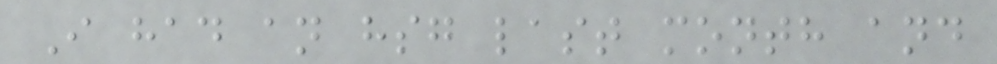I had an hsg last month and
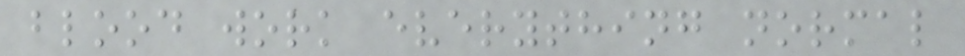blood work everything normal
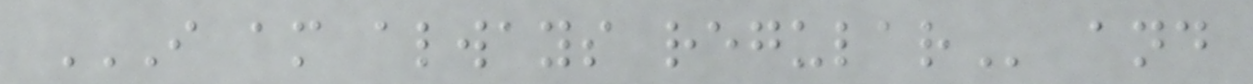I AM ALWAYS REGULAR and
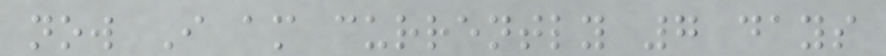now I am currently 7 days
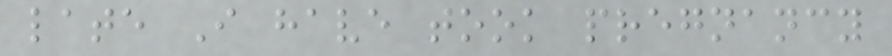late I have took pregnancy
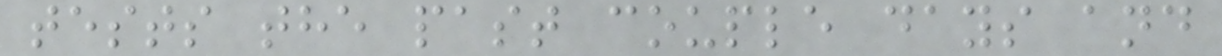tests the past couple days and
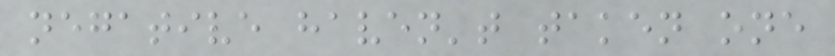negative haven't taken one
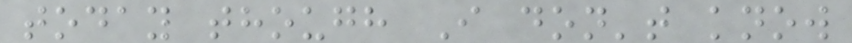today though I don't know
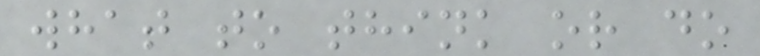what to think or do
